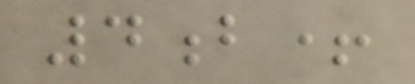4b+
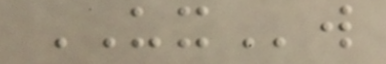UXw
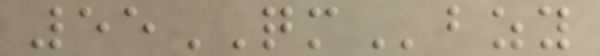55QMbzy
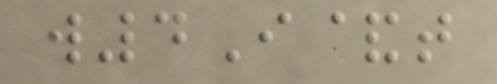w4I&t
